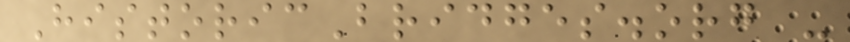HistoricBridges.org -
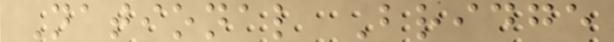National Bridge
